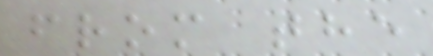from the
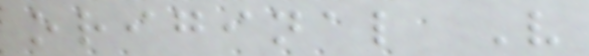original V
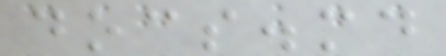docs.md
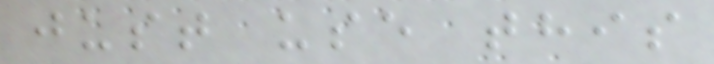just use this
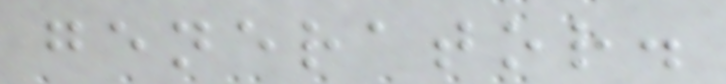generator.
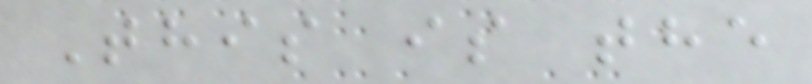This is the
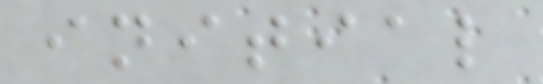initial
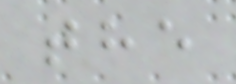the
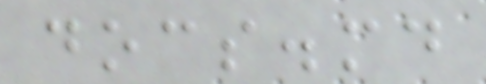docs.md
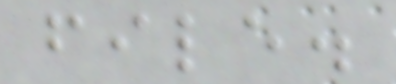file.
